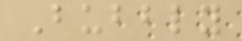Bubbly
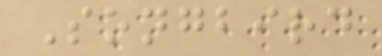Songbird
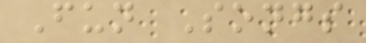Fun Songs
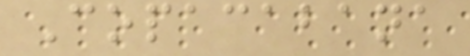Copacabana
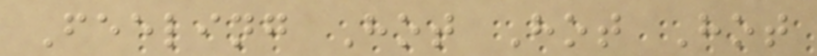Feeling Hot Hot Hot
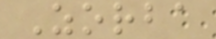Zorba
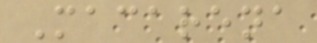Macarena
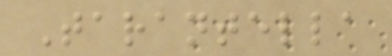Tarantella
